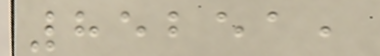85251,
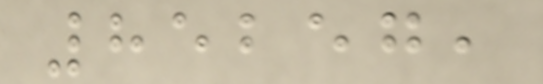85257,
